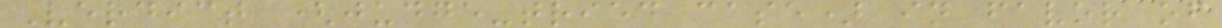Verdict (judge-tried case) in favor of
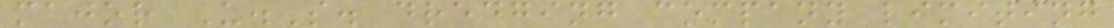major U.S. dredging company limiting
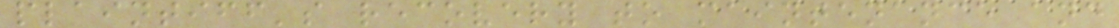plaintiff's recovery to maintenance and
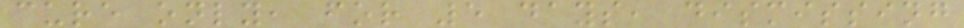cure only, for 5 days, dismissing
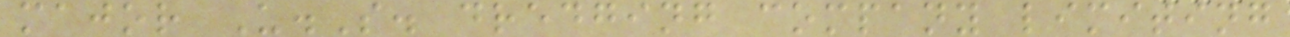major U.S. dredging company limiting
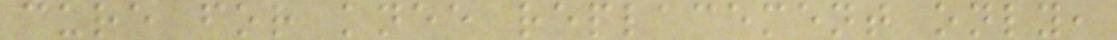cure for knee replacement only,
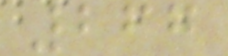267
